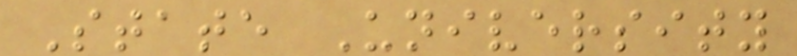State University
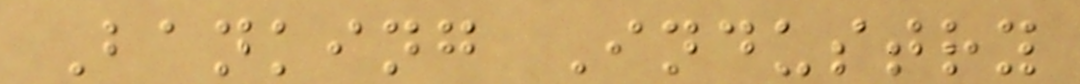Banking Industry
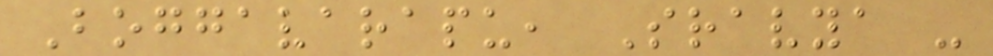Boggavarapu, Sravya -
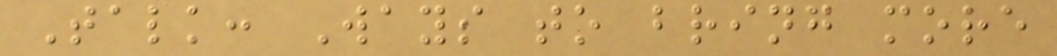Talk: Ways to bring more
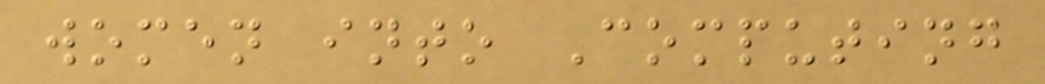women into Computing
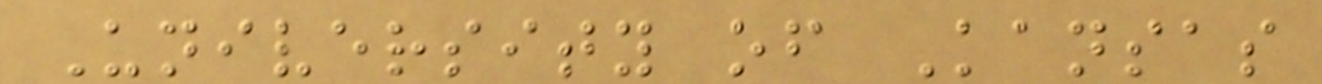University of Kansas
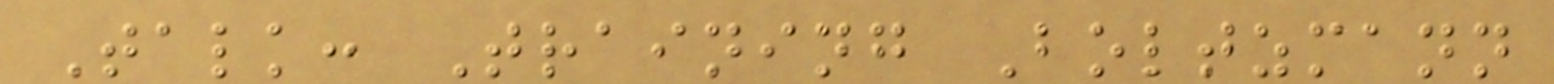Talk: Training Boltzmann
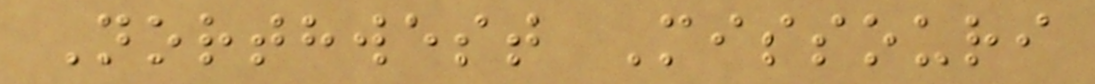Northwest Missouri
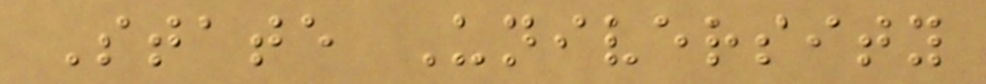State University
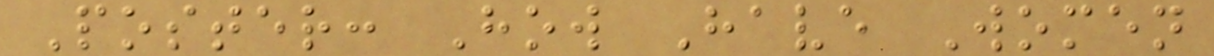Poster: How Have Women
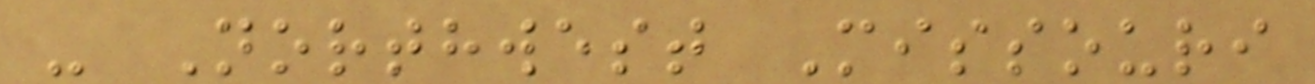- Northwest Missouri
